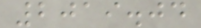2019.04
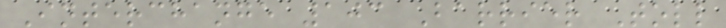Interchange 103 Barrier Toll
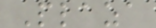Plaza
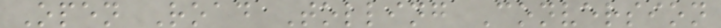Open Road Tolling Conversion
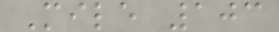Mile 103
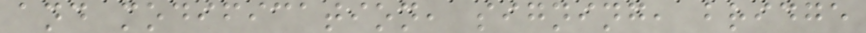and modification, signing, bridge
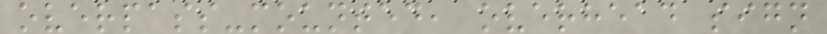overpass-mounted, overhead sign
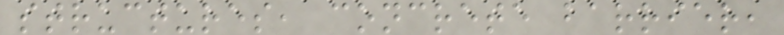structures, concrete barrier,
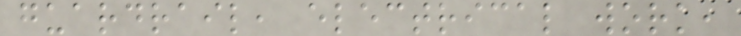guardrail, electrical work,
